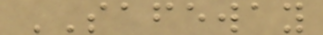SAFEWAY
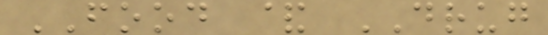FOOD & DRUG
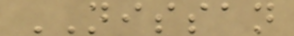NISSAN
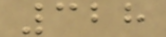328
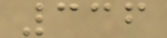336
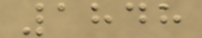1848
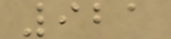921
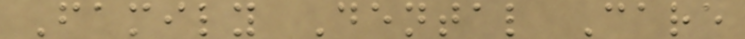Family Dental Care
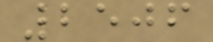2506
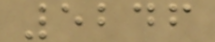5246
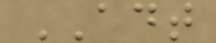ADT
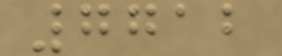7712
